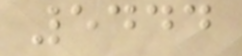5444
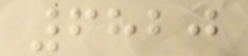6820
